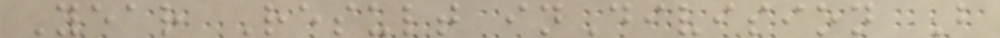Year Result inDivision B
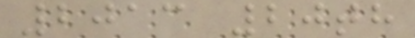2013 20th
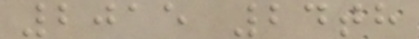2015 24th
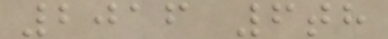2016 6th
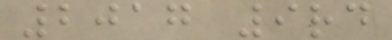2017 9rd
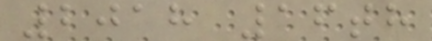2018 16th
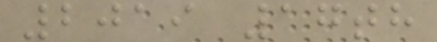2019 17th
